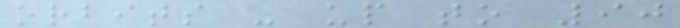orbits - up to 90
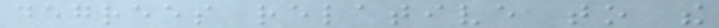degrees relative to the
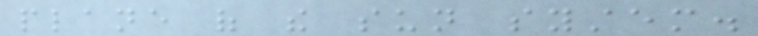plane of the sun system.
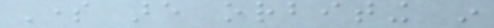Some are orbiting in
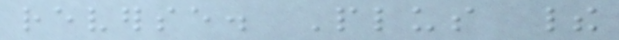reverse. Plus their
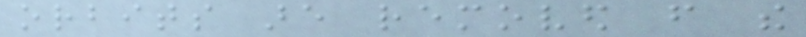orbits are removed from the
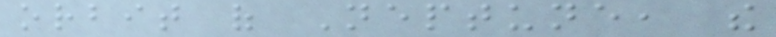orbit of Neptune, the
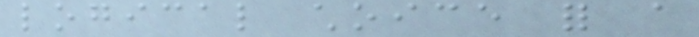logical choice for a
